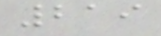219
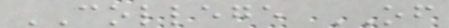COLLEGE OF
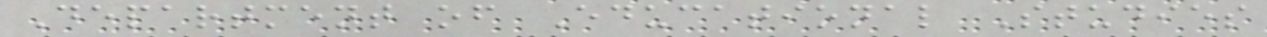Department of Educational Studies
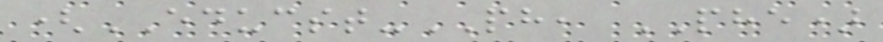(EDUCST-PH, PHE)
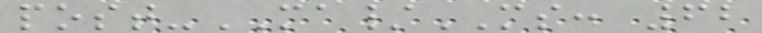post-MA/MS: 62
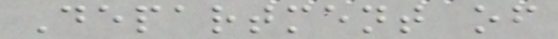Department of
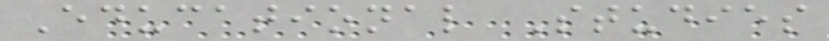Educational Studies
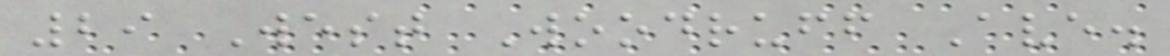29 West Woodruff Ave.
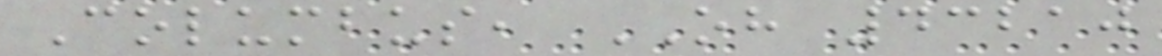Columbus, OH 43210
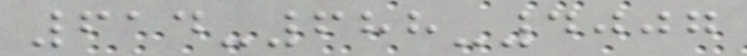614-688-4007
